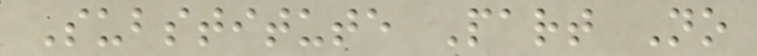Substitute Part No
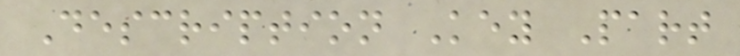Description Key Part
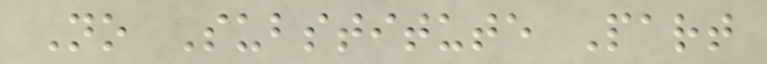No Substitute Part
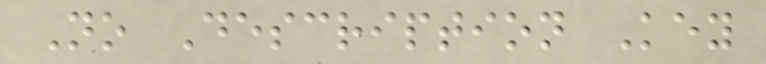No Description Key
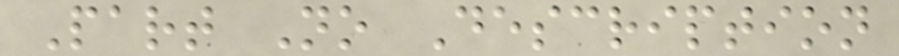Part No Description
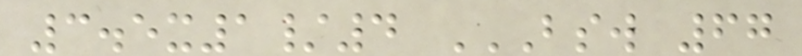3.5x1/4 BSW 67
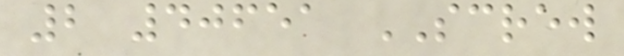2 40651 SCREW
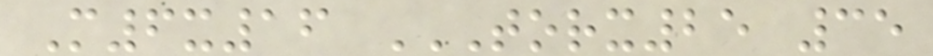M6x16 TORX25 35
